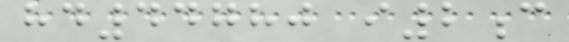hd44780 i2c
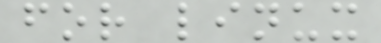for linux
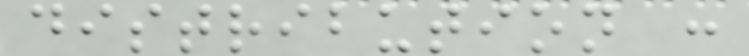distribution :
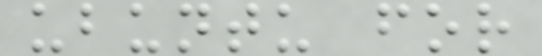ubuntu for
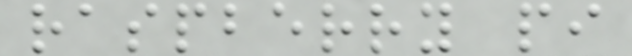raspberry pi
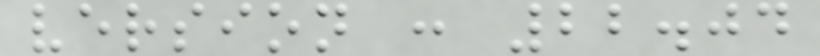version : 22.04
